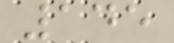145
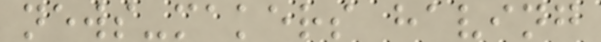news-makers having
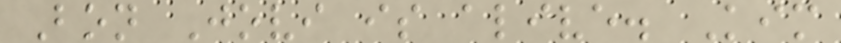Bon Jovi is alive. Kim
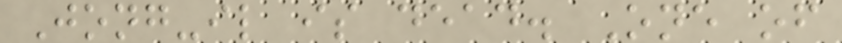Jong-il is dead. One of
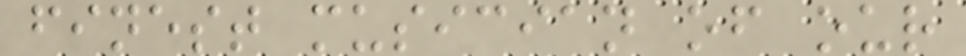finest musician of our
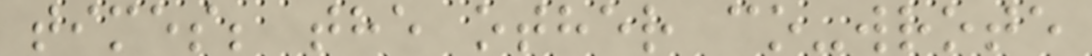times; the other co-wrote
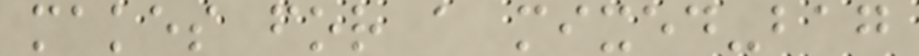makes for a mixed-bag
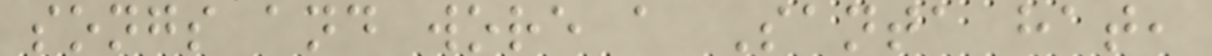songs and wore a Santa hat,
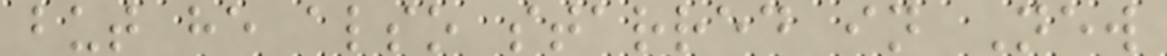but he also starred in New
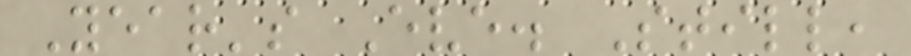Year's Eve. Still,
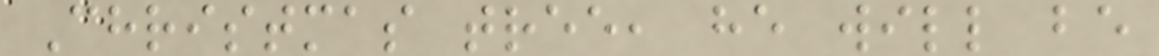Christmas tree, he will be
